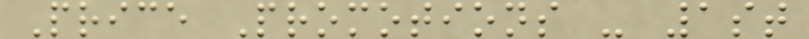Price Promotions - 1st
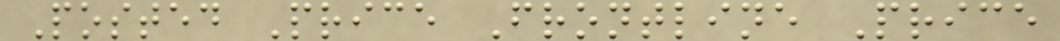Posted Price Frontline Price
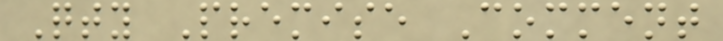Qty Premise Comment
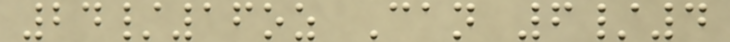24/16oz Can 6/4
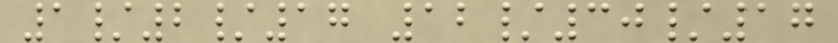1/2/17 12/30/17
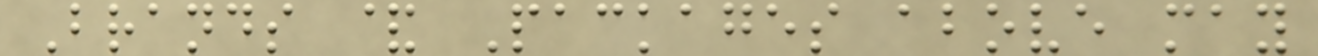Brands & Packages above may
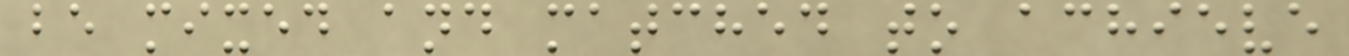be mixed and matched to achieve
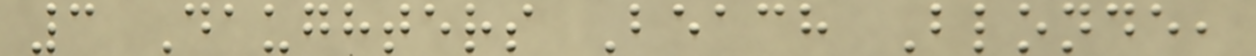3 Daughters Beach Blonde,
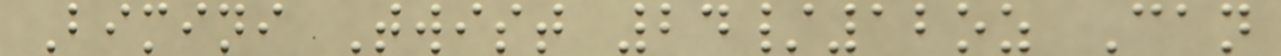Bimini Twist 24/12oz Can
